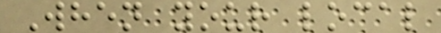When your local
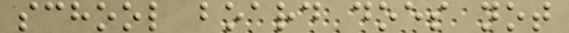school board does not
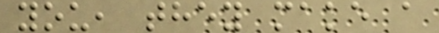you, they make a
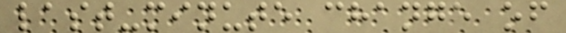last-minute change of
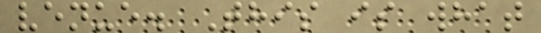venue. This is what
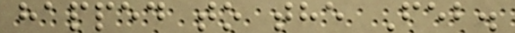happed to the Feb.
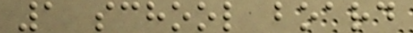1 school board
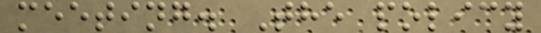meeting. The policy
